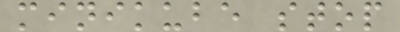minikube stop
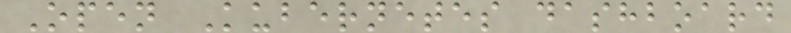Open Kubernetes dashboard
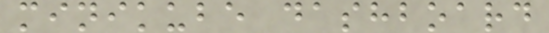minikube dashboard
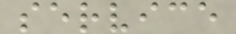service
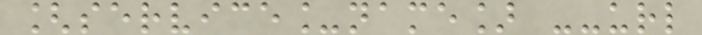[service_name] --url
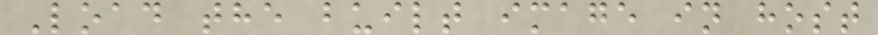Load the built image in host
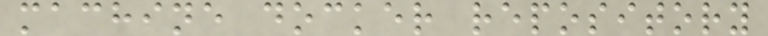machine docker repository
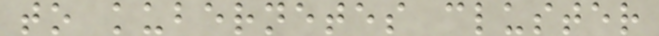to kubernetes cluster
